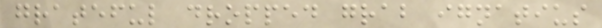grateful dropped grab ignatius
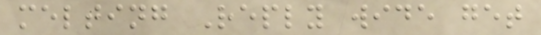melting Reply wide get
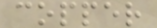copper
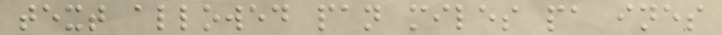text allowed pan miles pa ines
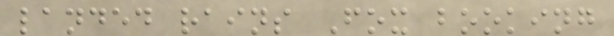landed rains Fox booking
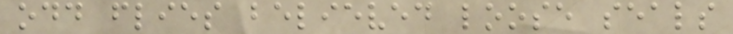odd flies believed loose seals
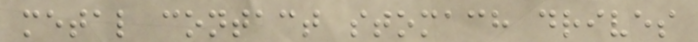metal contact stomach drives
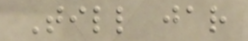Till jar
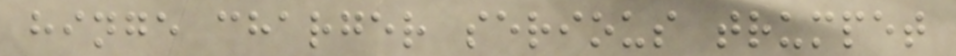hinge charger serious trumpet
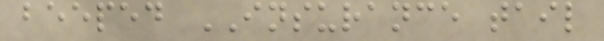beeped INSURANCE tail
